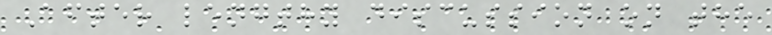After lengthy discussion on the
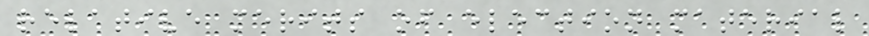relative merits of election material
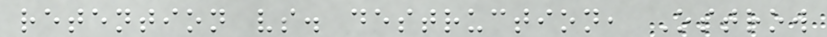retention vs. destruction, Ostrow
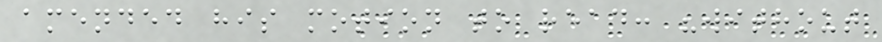amended his motion to read: "without
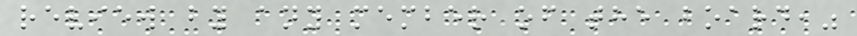review by any member of the board,"
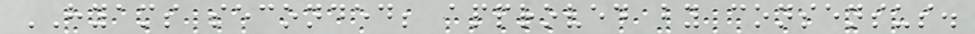HYAMS seconded; approved by consensus.
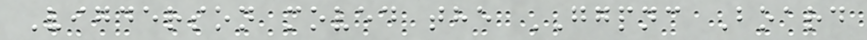Vigderson moved the GGPNC Board
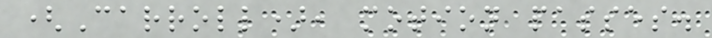(Carroll), motion passes.
